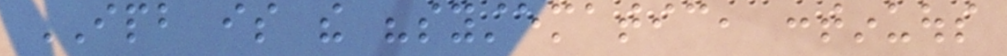IPB is the "systematic, continuous
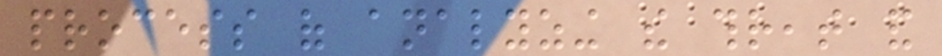process of analyzing the threat and
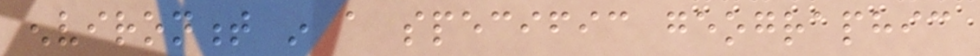environment in a specific geographic
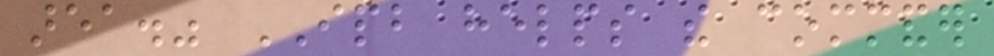area." IPB helps the commander
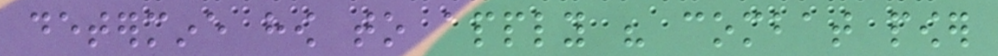determine how to apply his combat power
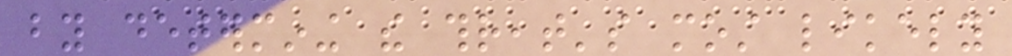by determining the threat's most likely
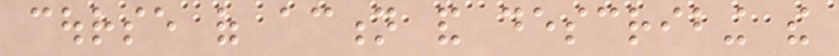course of action and describing the
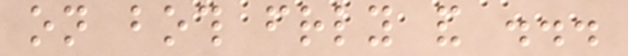on both friendly and ...
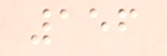156
